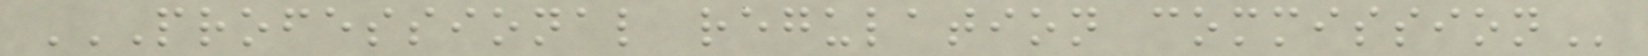PROFESSIONAL REGULATION COMMISSION
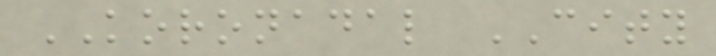KORONADAL CITY
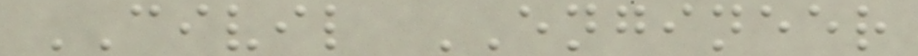CIVIL ENGINEER
